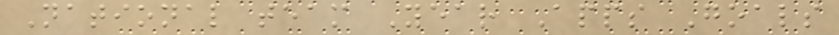National team Year Apps Goals
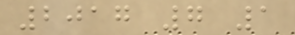2017 7 1
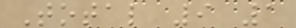Total 9 1
